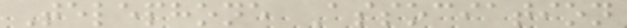Telephone Association
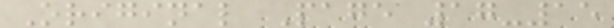Original Page 17-15
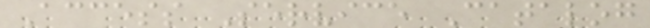Access Service Catalog
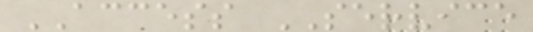ACCESS SERVICE
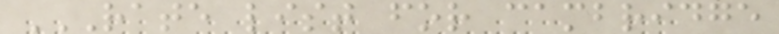RATE LIST FOR CAMBRIDGE
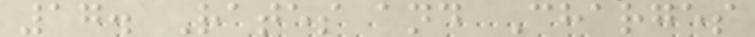17. Rates and Charges
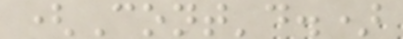(Cont'd.)
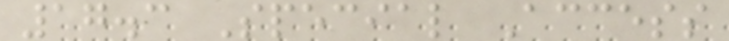17.3 Special Access
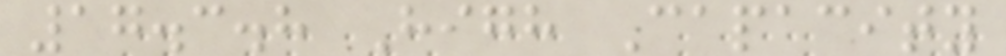17.3.8 High Capacity
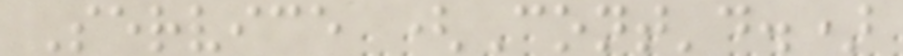Service (Cont'd.)
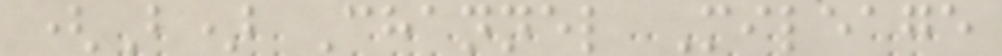(B) Channel Mileage
